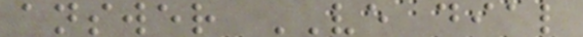answer VE dial
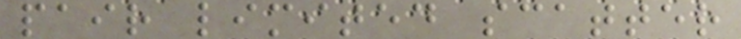pair limited scatter
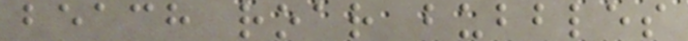beach roar bubbles
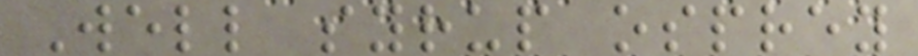Well syrup osprey
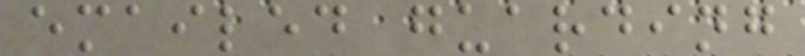emailed guarding
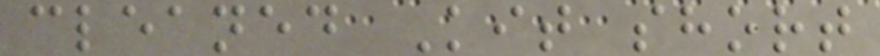cleaned Kit short
